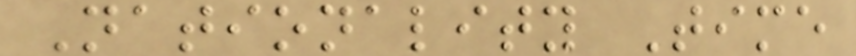Nationality Time
